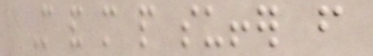More and more people suffer from
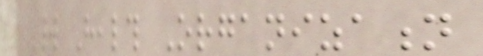World Health Organization
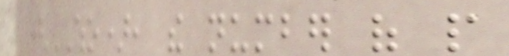(WHO), the number of people
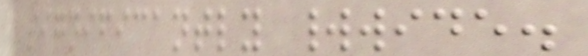significantly worldwide.
